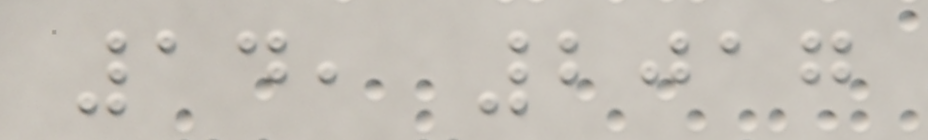14, 2017
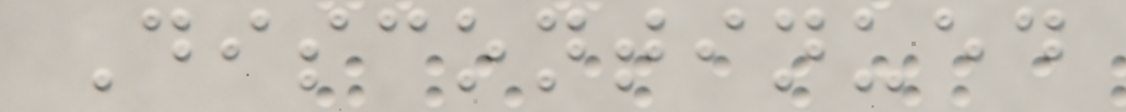Discontinued
